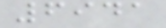6941
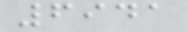6941
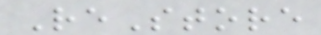ReStore
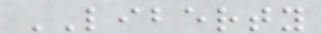LIBERTY
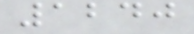1240
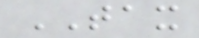TAX
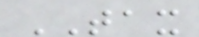TAX
